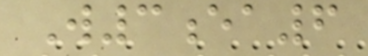W3ea6
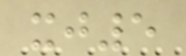xj5
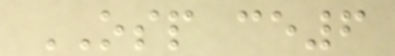OSP ce6
